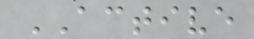ACTIVE
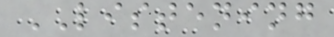LISTENING
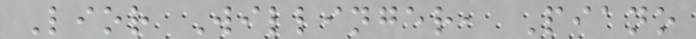Lior Willinger, Piano
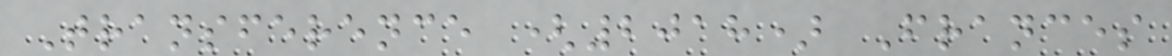Transference (2018) Frances
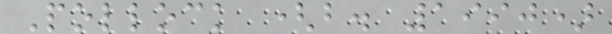Pollock (b. 1990)
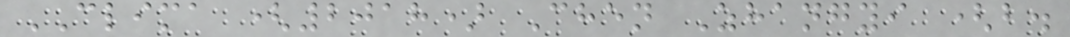CLIMA (2018) Chen Zhangyi (b.
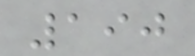190
